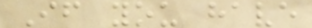If you have
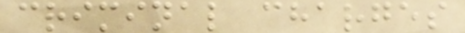criminal charges
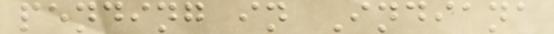pending in Indiana
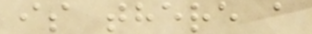is there a
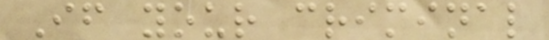If your criminal
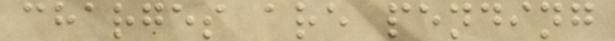charges are pending
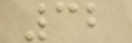32
